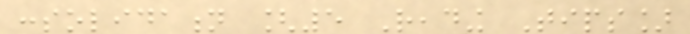consolidation [5 Reading Tips]
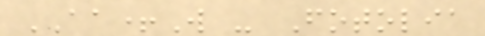AA+W - Fotolia
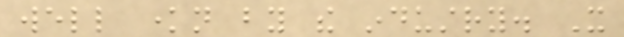well known by the industry. It
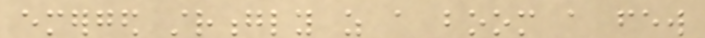emerged strongly as a boom a few
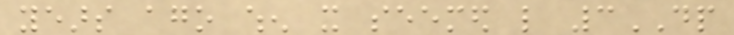years ago when it seemed like 3DP
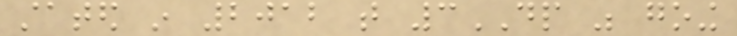stated in 2012 that 3DP was going
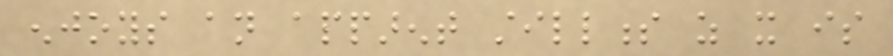enjoys an apparent stillness as it is
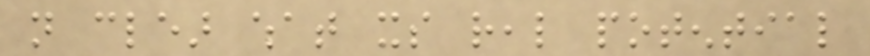not clear what its real potential
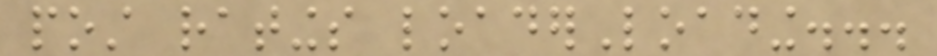post ratings loaderLoading...
